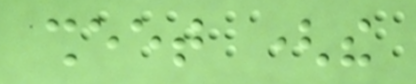sheet (the
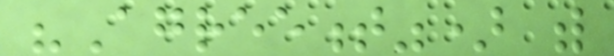"Agreement") with
